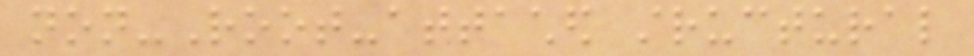non-Root-attached structural
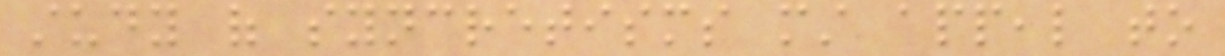study of syncretisms must appeal to
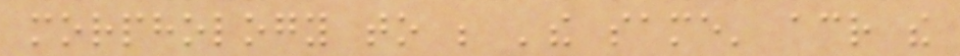morphology to be 'the same' across the
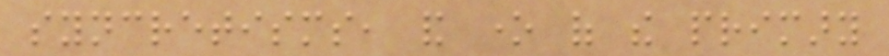syncretisms, and one of the primary
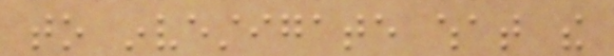to investigate what the
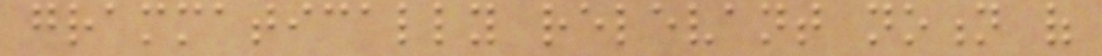grammatically relevant notion of
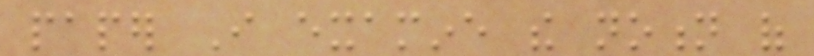paper I examine the notion of
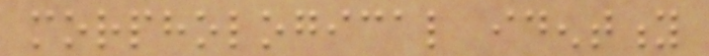morphological identity
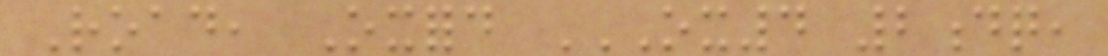Road, Oxford OX4 2DQ,
